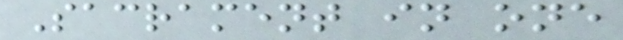Sacrament in one
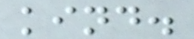kind.
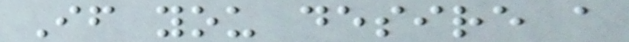If you desire a
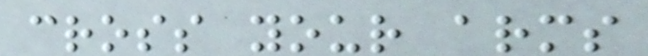cross your arms
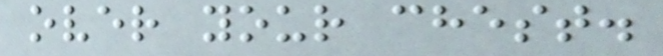over your chest.
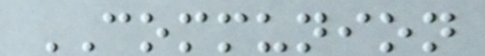COMMUNION
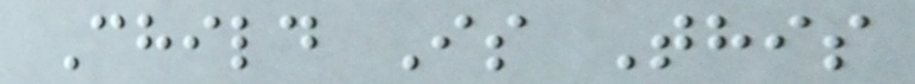Child Is This
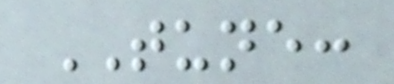TUNE:
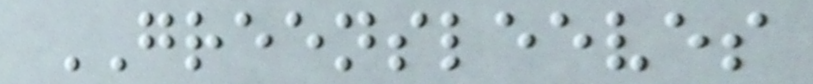GREENSLEEVES
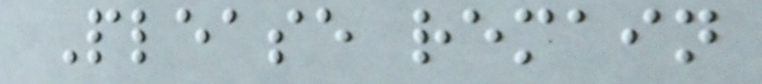Please remain
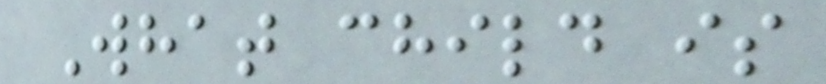What child is
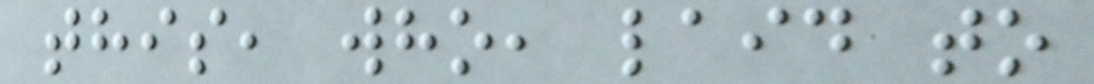this, who, laid to
